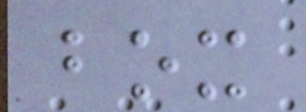box
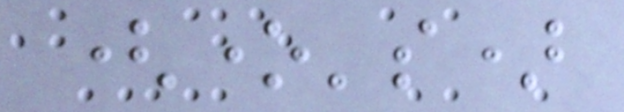(one's)
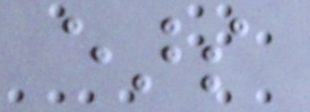ears
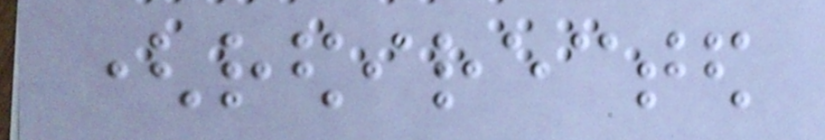(redirected
